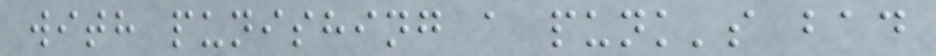with punishing a punk's bad
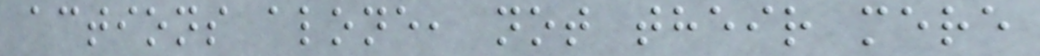actions alone, not their mere
